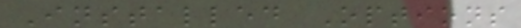Installed Options
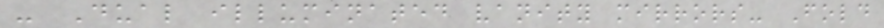- Dual illuminated vanity mirrors- Fold
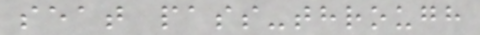seat pass-through
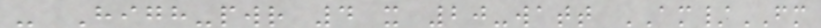- High-pwr 4 x 20-watt AM/FM
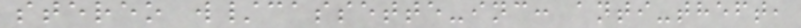stereo w/cassette-inc: anti-theft,
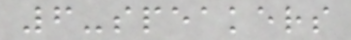6-speakers
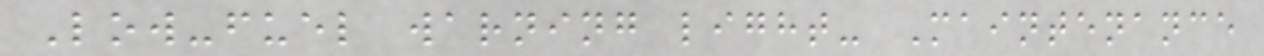Low-fuel warning light- Maintenance
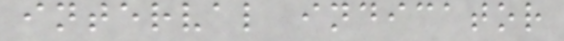interval indicator
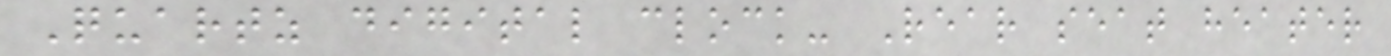Quartz digital clock- Rear seat heater
